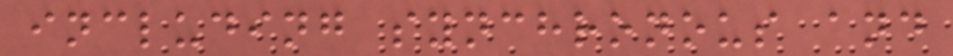including synchronous and
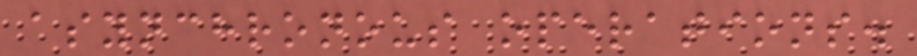asynchronous operations.
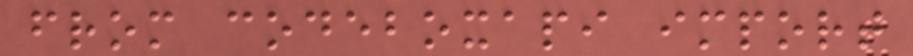from codeboxapi import
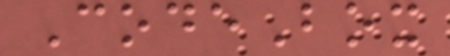CodeBox
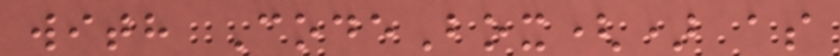with CodeBox() as
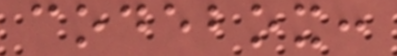codebox:
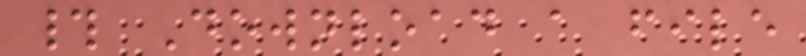# Download a file
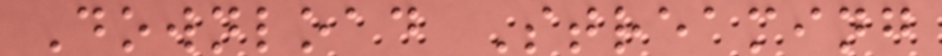Download Streaming
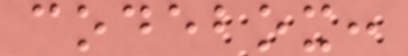codebox:
